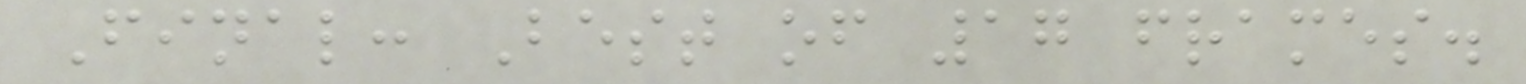Final: Best of 17 frames.
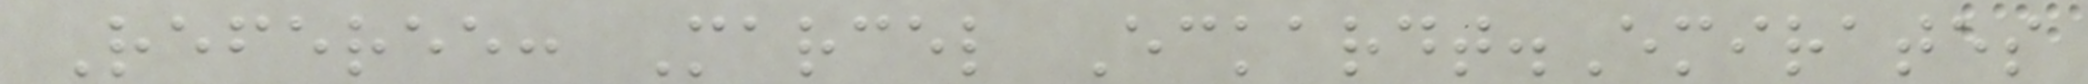Referee: Marcel Eckardt.Emirates
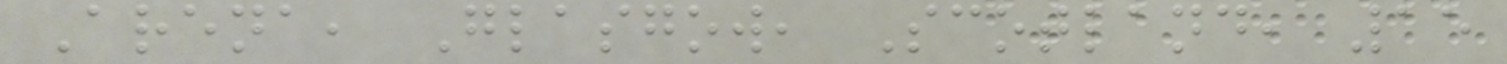Arena, Glasgow, Scotland, 15
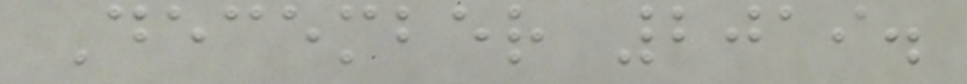December 2019.
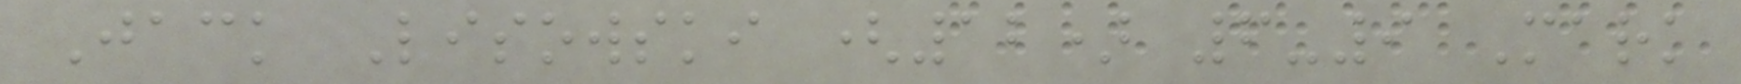Jack Lisowski (12) 6-9 Mark
